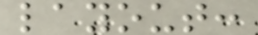layout:
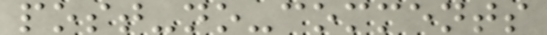post-no-comments
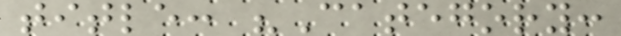title: "Category:
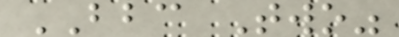BBC Two"
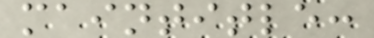maintitle:
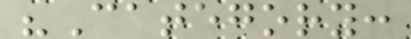"Category:
